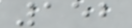152
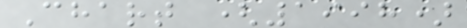Chart (1998)
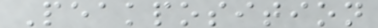Peakposition
